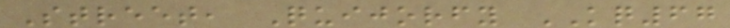Street, Quijorfy KQ67
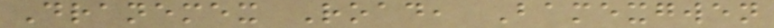Dranemex Road, Bamexgwen
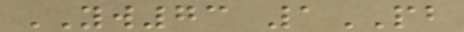YW73 1PB
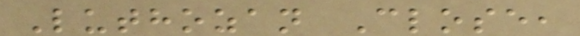Luthozan Close,
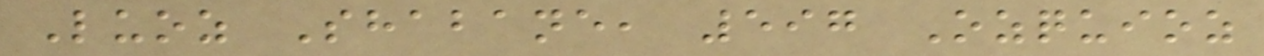Luoz Shabane, 597 Ozquioz
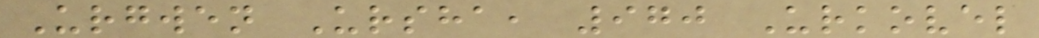Urgwen Ursha, 970 Urkovel
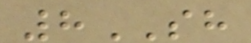8SH
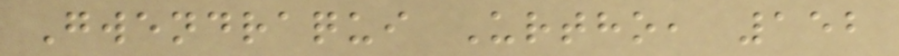Gwendraqui Urtho, 152
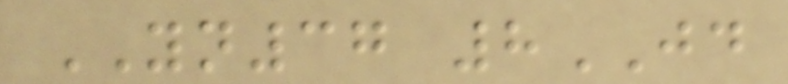YN37 8JD
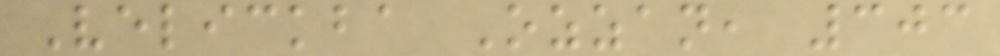Velickba Ozzan, 303
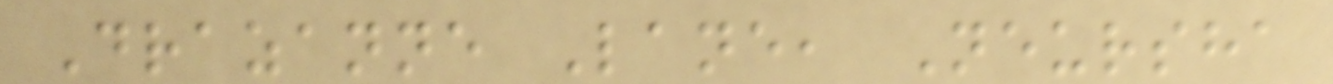Drazanne Lane, Neursha
